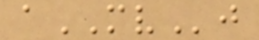aMVj
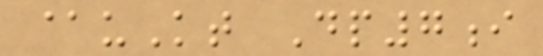@uKt Dp7i
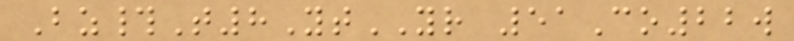Bz#T8YtYR 51Co22w
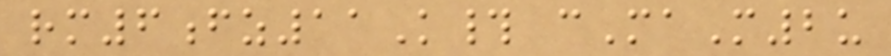rm6fz11K# cMaM2u
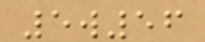5w56
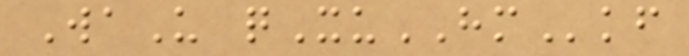WaU qXuHMkf
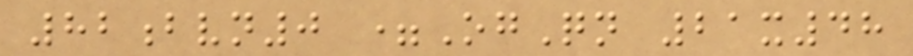82bvn0 =OgQn 21x48
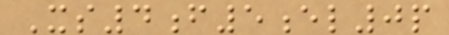Xs4f5el0p
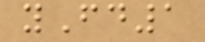yFd1
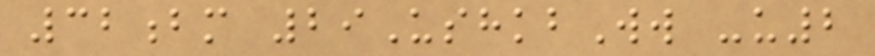32bm 29UshkbWw -u2
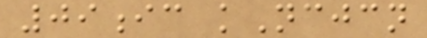09ic kNcjcn
